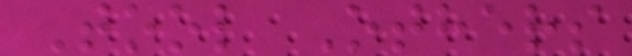Tool Others
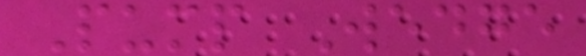Pump Wedge
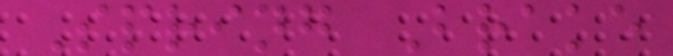Spring Brake
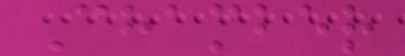Chamber
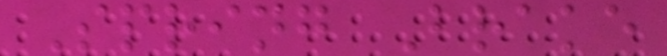Spring Brake
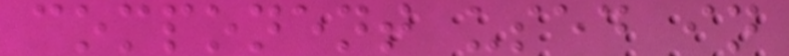component used in
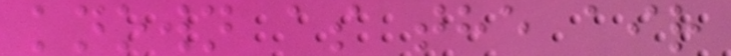known as the air
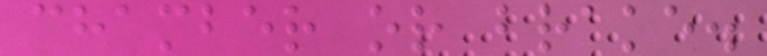chamber or brake.
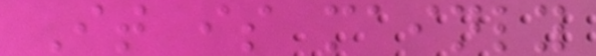It is mainly
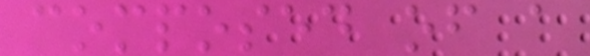composed of a
